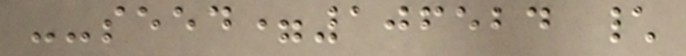--seed=106524 \
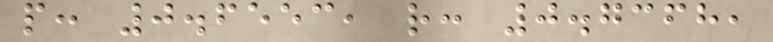p: 0.6553, r: 0.7368,
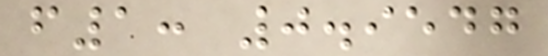f1: 0.9547
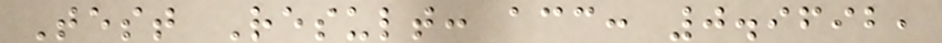Test Result: acc: 0.9692,
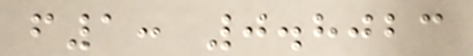f1: 0.8023
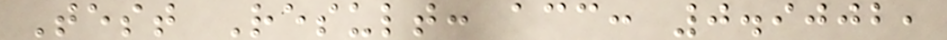Test Result: acc: 0.9002,
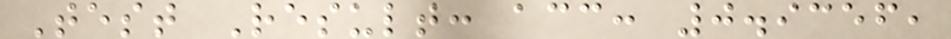Test Result: acc: 0.9356,
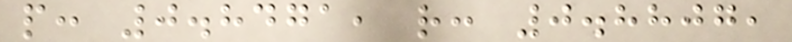p: 0.8471, r: 0.8807,
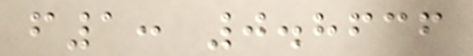f1: 0.8636
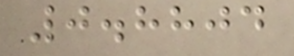0.8804
